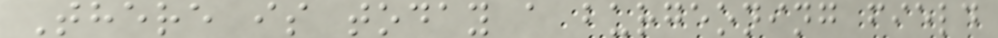There is today a burgeoning field
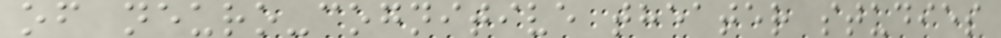of neuro-cognitive theater studies
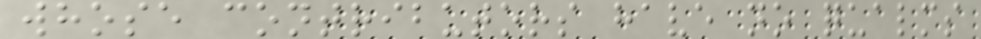whose contributors have no qualms
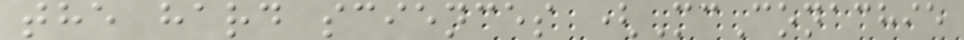the hard sciences (McConachie
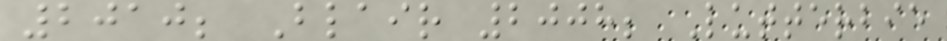2010; Blair 2008; Lutterbie
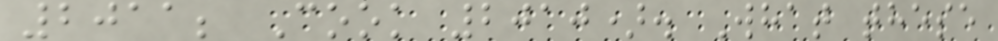2011; Cook 2010). What these
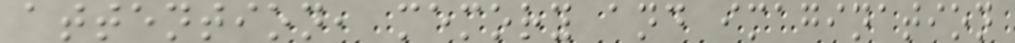attention, memory and imagination
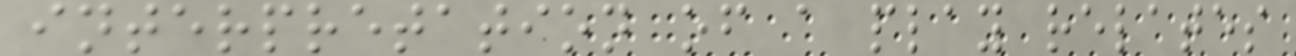interpretation of a play relates
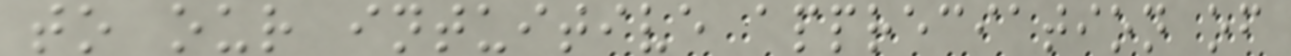to our intuitive appreciation of
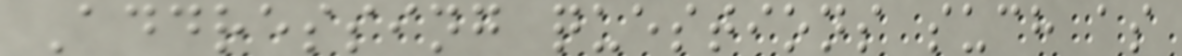Addressing questions such as
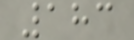183
